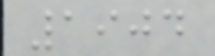1904
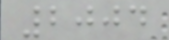2004
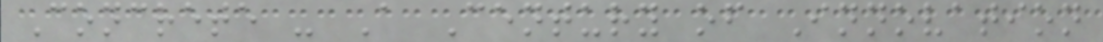Concrete - A Century of Innovation
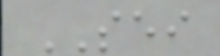SEI
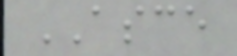ASCE
